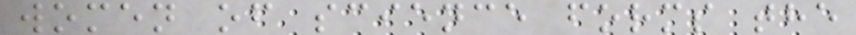women of science forms the
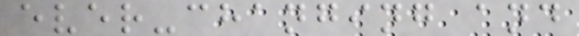ever-changing and
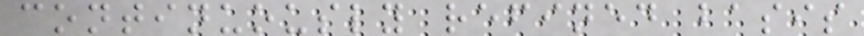continuously refined basis
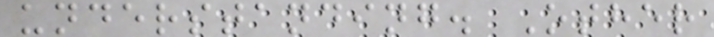understanding. Other
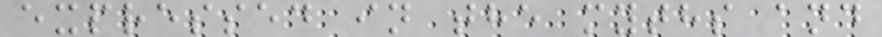expressed in the myths and
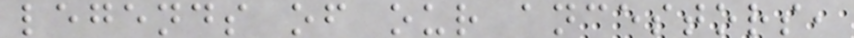legends of our ancestors,
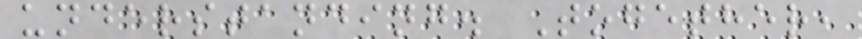understanding. Together,
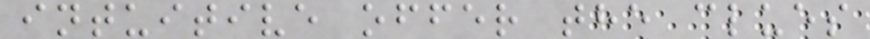intuitive offer the clues
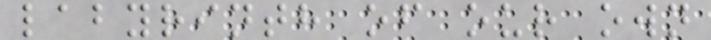labyrinth of our own
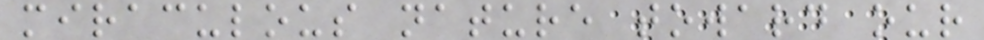miraculous nature toward our
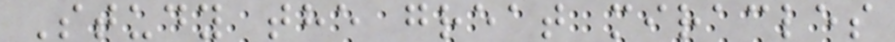Study the great miracles
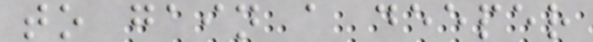to gain a deeper
